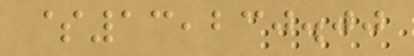$13,230.00
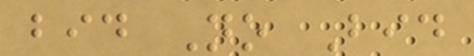bid No Bid
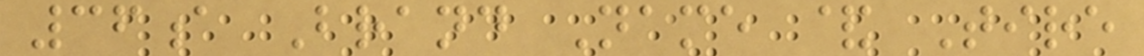36a Brand Name & Tire
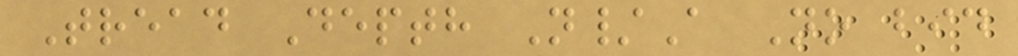Tread Depth N/A No bid
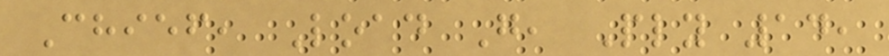Chief, Load G, Ply 14,
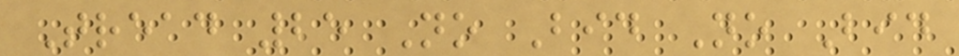Tread 25 No Bid No Bid
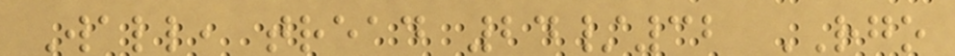Wall, tread 24/32 RGO
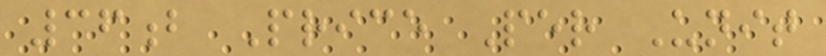36b Price Per Unit
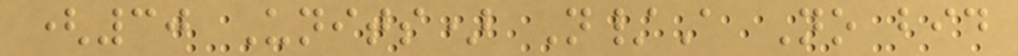(30 Units) N/A No bid
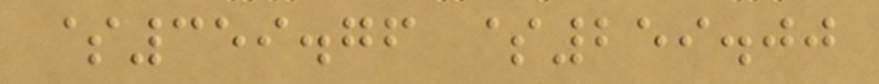$359.76 $259.00
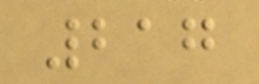217
